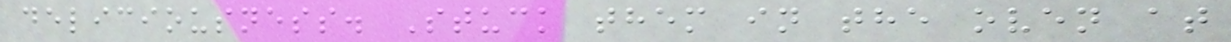deliciousness. Stuck them in the oven at
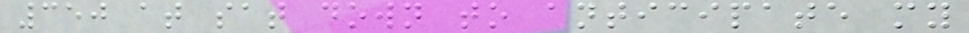350 at sat down to anticipate my
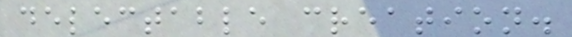delectable creation.
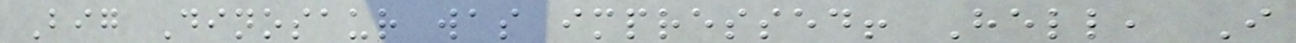Big Dinosaur was impressed! Hell, I
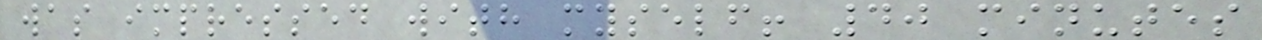was impressed with myself! 40 minutes
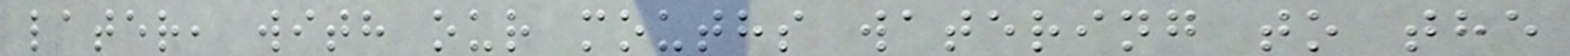later, with our mouths watering to the
